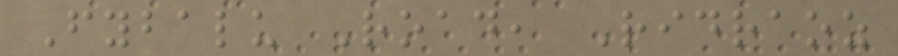Fybalu Road, Ridraoz
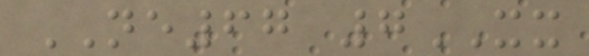NE67 7XX
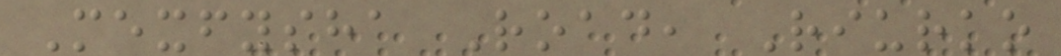Mexfysha Road, Riurko
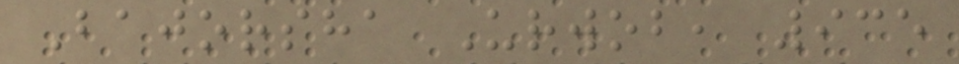Bajorsha Urwob, 935
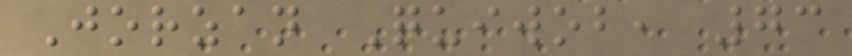Jorzan Quiwob, 73
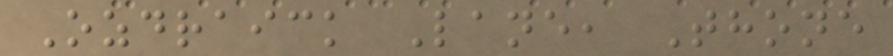Ozdraick Lane, Thone
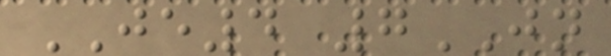JE4 7JN
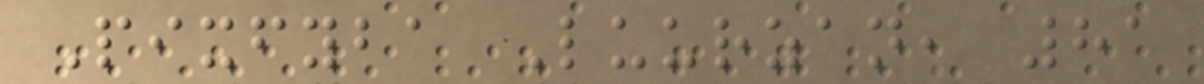Pixfyba Luurzan, 81
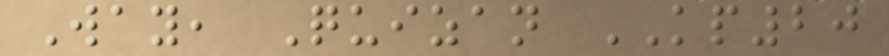Way, Quizan KP20
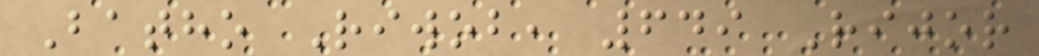Batho Riwob, 649 Rijor
